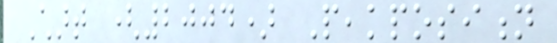Chart (2004) Peakposition
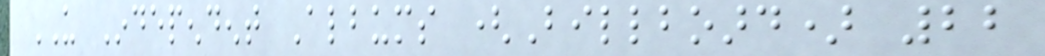US Independent Albums (Billboard) 22
